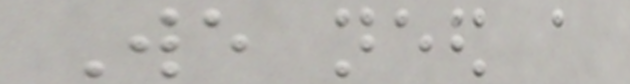We need a
